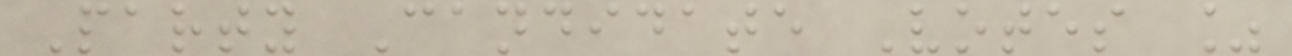Party Candidate Votes %
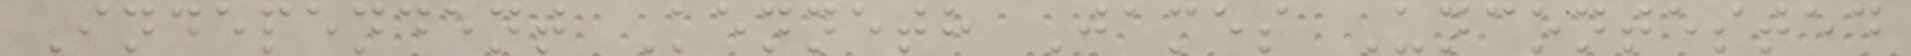Independent Kenneth James Uncontested
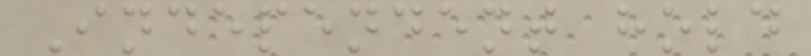Independent hold
